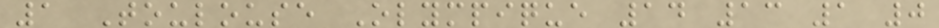1 Toulouse Olympique 14 13 1 0
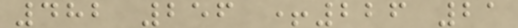482 256 +226 21
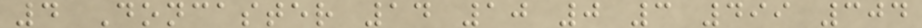4 Doncaster 14 10 0 3 499 304
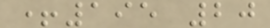+195 20
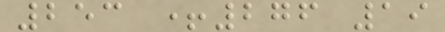253 +276 19
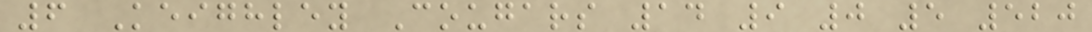6 Keighley Cougars 14 9 0 5 520
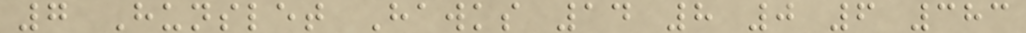7 Hunslet Hawks 14 8 0 6 383
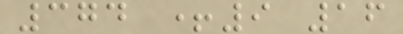374 +9 16
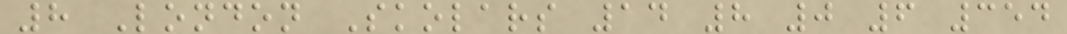8 London Skolars 14 8 0 6 354
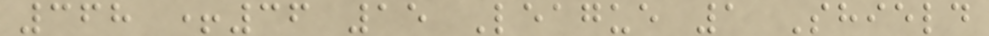368 +36 15 League 1 Shield
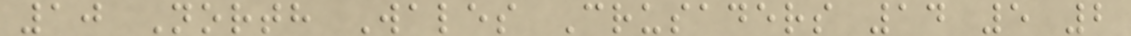10 North Wales Crusaders 14 5 2
